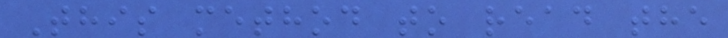This method to read the
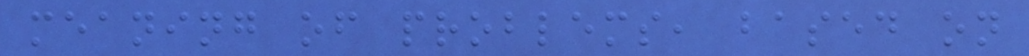meaning of problems, based on
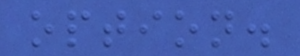option.
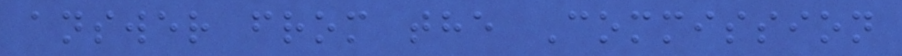answer from the Commission
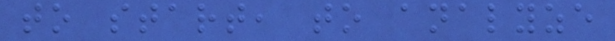to start, to analyze
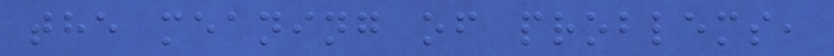the meaning of problems,
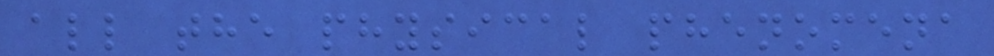all the physical phenomena
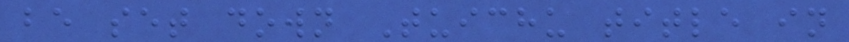be set down Tuichu title in
